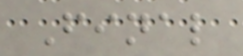Final
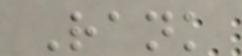Rank
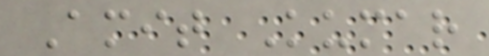Amit Kumar
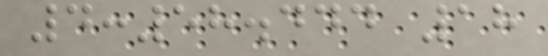4:58.444 18
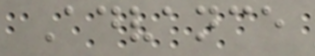Advance
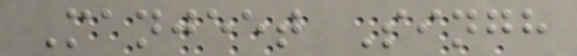Manjeet Singh
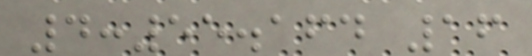4:55.164 16
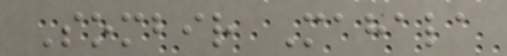Sombir Mahala
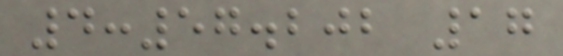4:57.202 17
